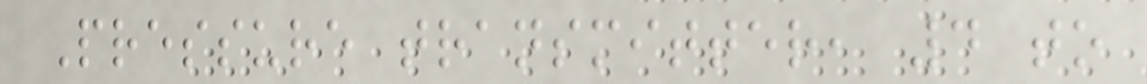Pressure transmitter, 4 to
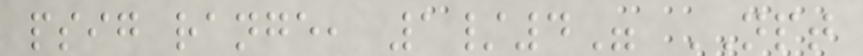psig range, 1/4" NPT
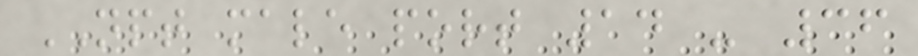NPT male port 14 - 36
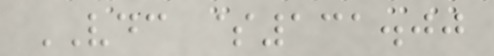VDC $131.00
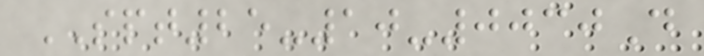SPT25-10-0030D
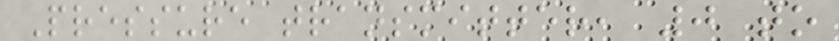Pressure transmitter, 0 to
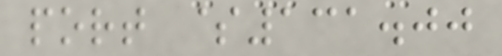port $131.00
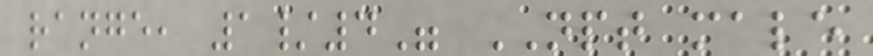range, 1/4" NPT male
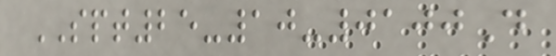SPT25-10-0100D
